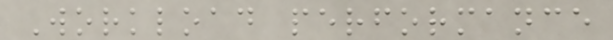Workload performance
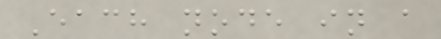Each node in a
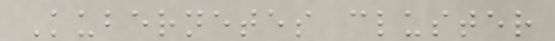Kubernetes cluster
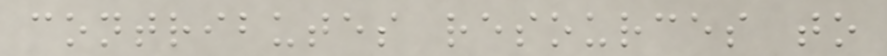contributes resources to
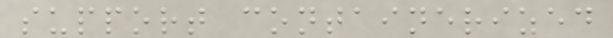support containerized
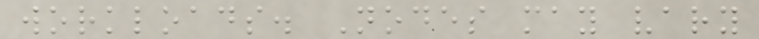workloads. Nodes may vary
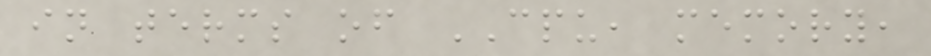in terms of CPU, memory,
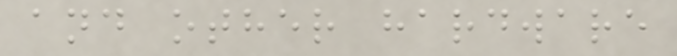and other hardware
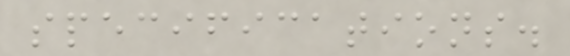specifications.
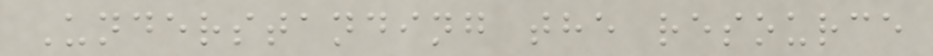Understanding the resource
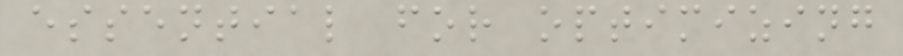essential for optimizing
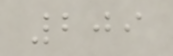209
